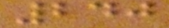240
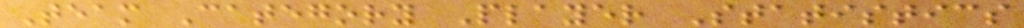Team Category Player Statistics
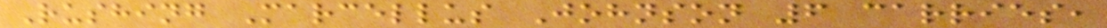Rushing Marcellus Johnson 6 carries,
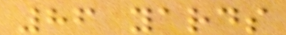86 yards
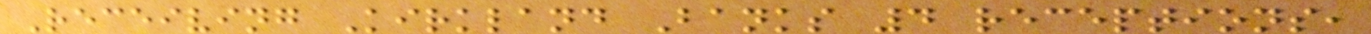Receiving Kirkland Banks 4 receptions,
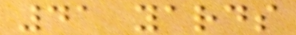41 yards
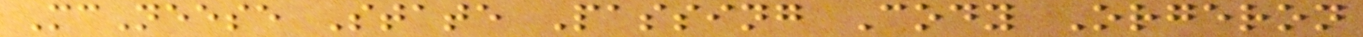McNeese State Passing Cody Orgeron
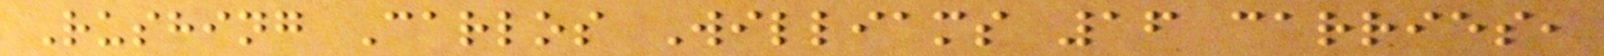Rushing Carlos Williams 16 carries,
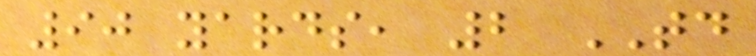90 yards, 2 TD
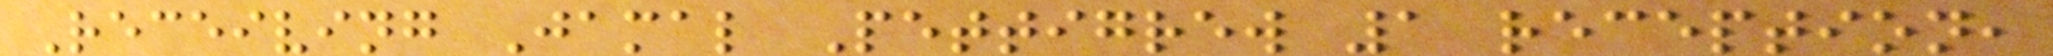Receiving Jamal Pettigrew 1 reception,
